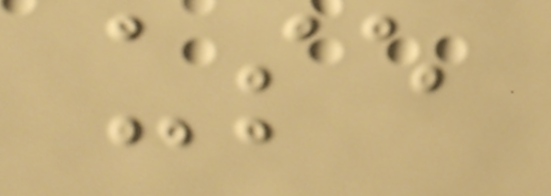use
